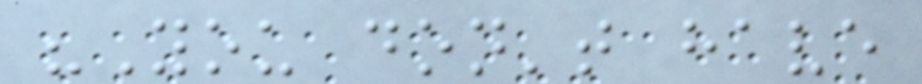"You don't have
